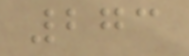273
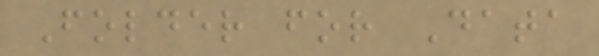Folder for Data
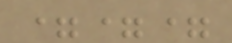===
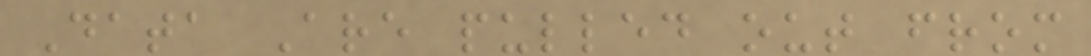Data Are pulled out from
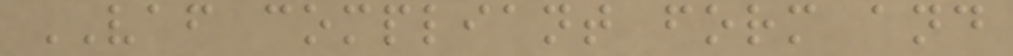VAF compliant form and
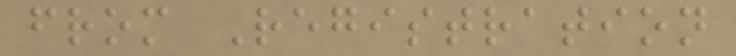from Registration
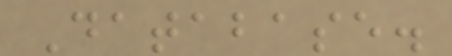Database.
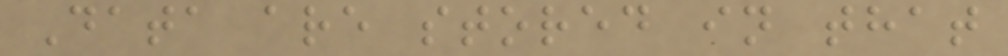Data are stored in that
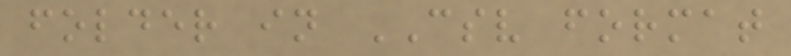folder in CSV format
